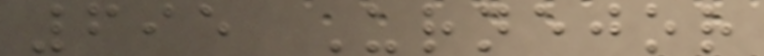695 Urnejor
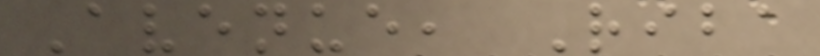Avenue, Riba
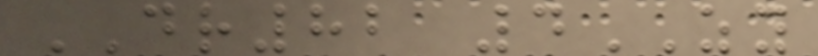DR82 4ZY
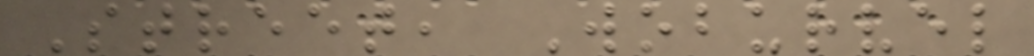Street, Woburvel
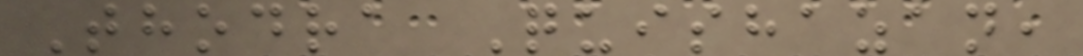Thodra Quishazan,
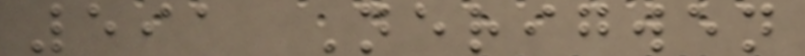591 Nerigwen
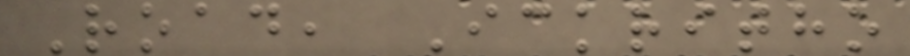Road, Ickritho
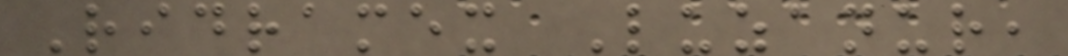Ridramex Luzanur,
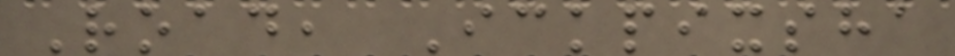Road, Ickpixsha
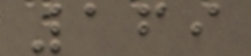169
